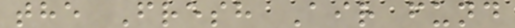the Fresh Air fund
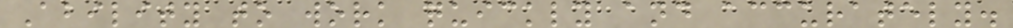Ability to work quickly and accurately.
